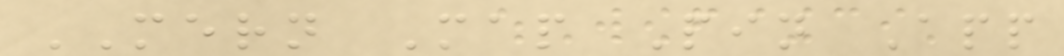MERN Map Pin App
